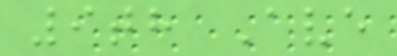9th Ave
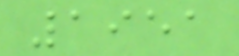1951
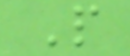P
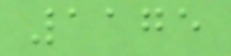1175
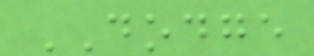DODGE
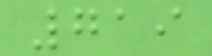719
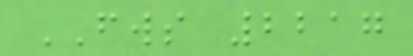FWS 2217
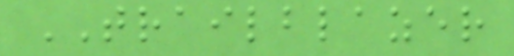TRAILBLAZER
